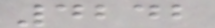4242
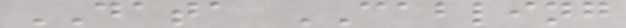DATA CABLING
